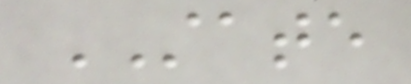STATE
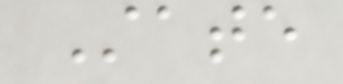State
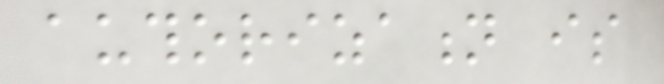authorization is
